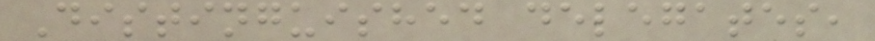Distinguished delegates,
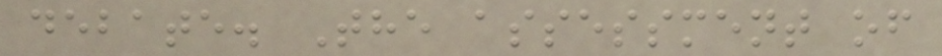debate. The assessment of
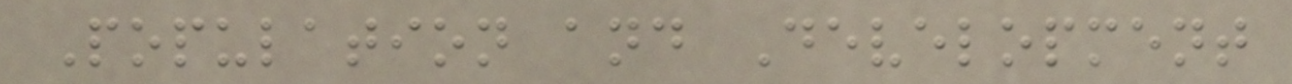Population and Development
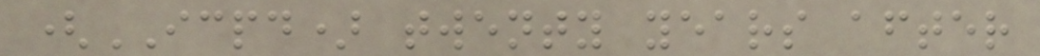(ICPD) twenty years after
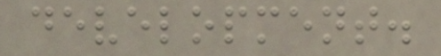development.
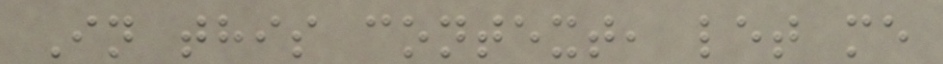In this context, let me
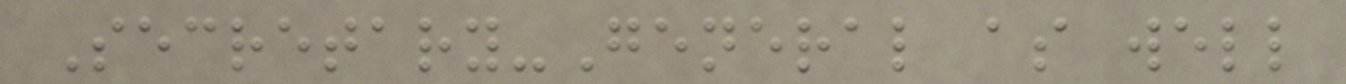Secretary-General as well
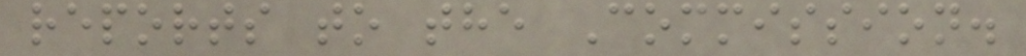reports to the Commission.
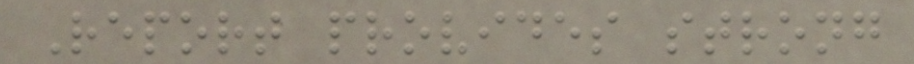Report provides strong
